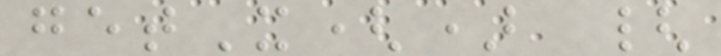getX() {
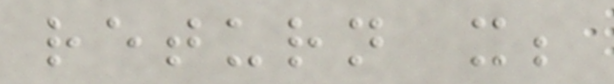return x;
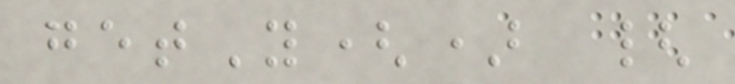getY() {
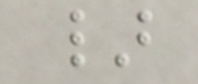}
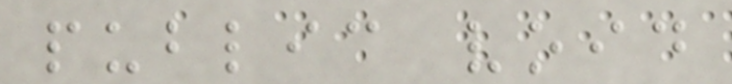public void
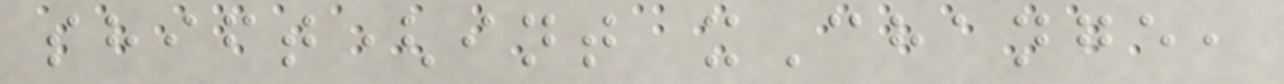shift(int xChange,
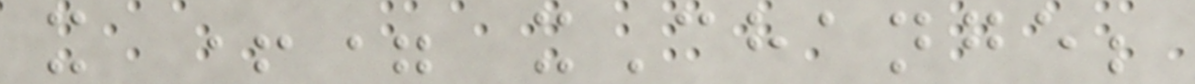x += xChange;
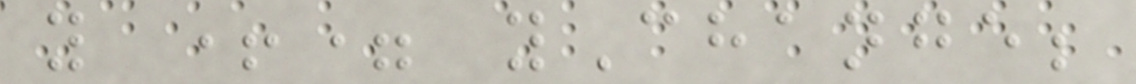y += yChange;
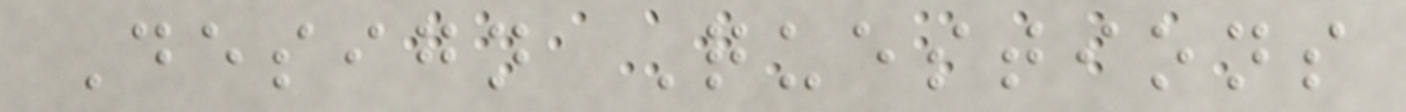Design Questions
